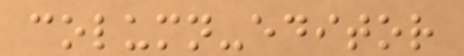column-editor
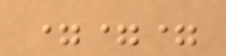===
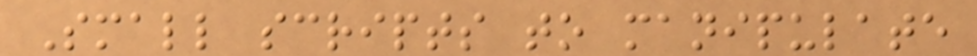Small scripts to manipulate
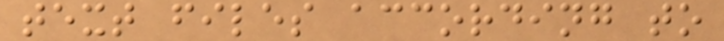text files according to
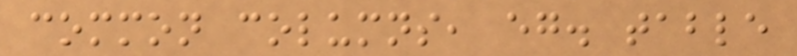common columns, eg. table
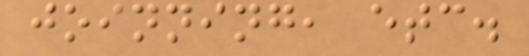joinning, etc.
